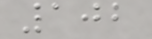102
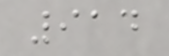914
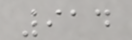914
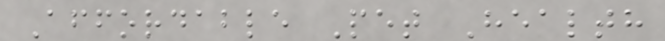Affordable Pet Health
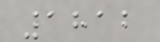1812
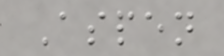Aspen
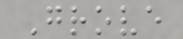Grove
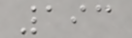193
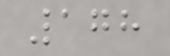178
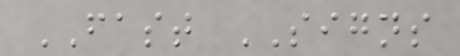FAST SIGNS
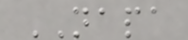NAPA
